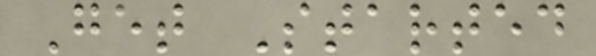Get Started
